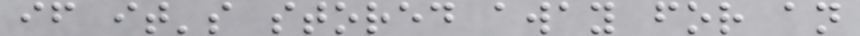if it's stored away for an
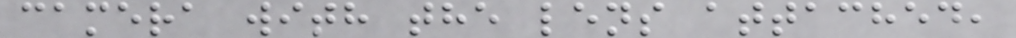camera with the lens attached,
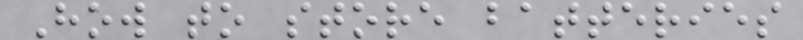How to store batteries
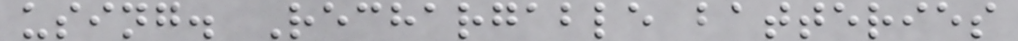using. Rechargable batteries
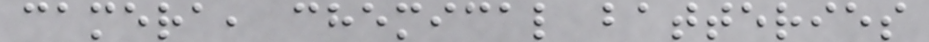camera, chemical batteries
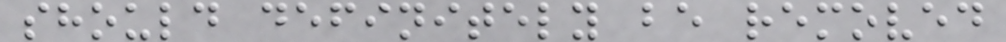should definitely be removed
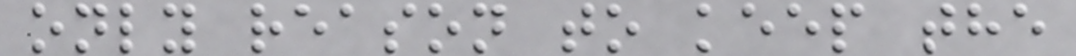only reason to keep the
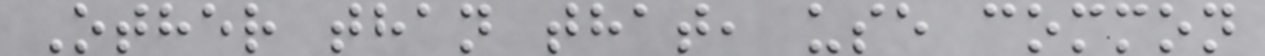Other than that, use common
